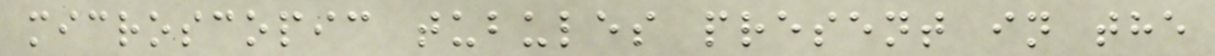microscopic tubules present in the
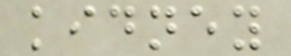kidney
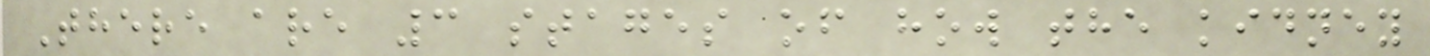There are 3 stages of how the kidney
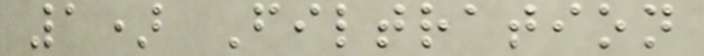1) Filtration
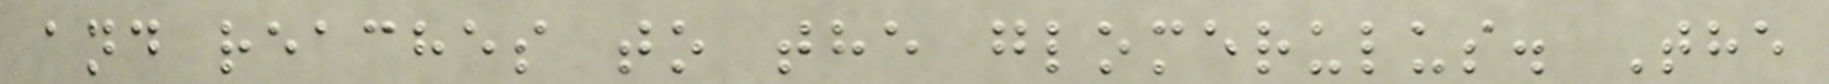and reaches to the glomerulus. The
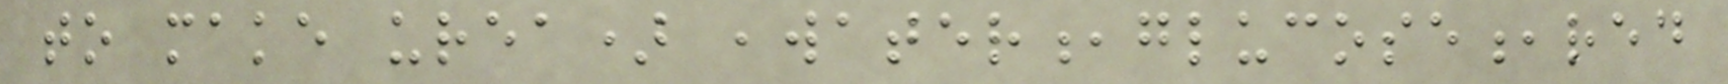to make urea) ,water,glucose,red
